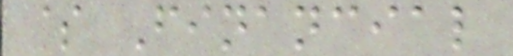$ Financial
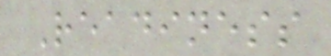Readiness
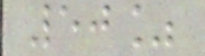50%
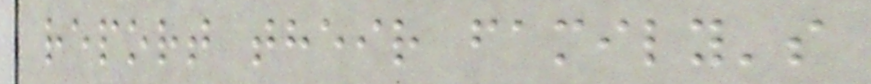report their family's
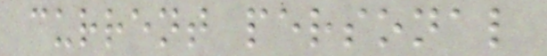current personal
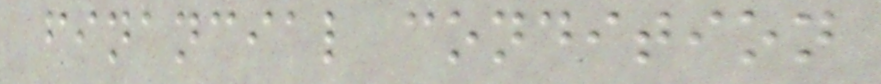financial condition
